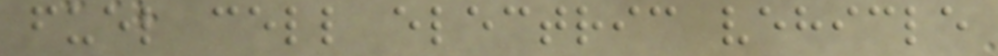fuel cell electric vehicle
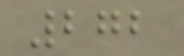272
